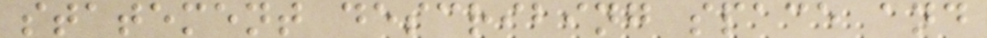statement describing space and
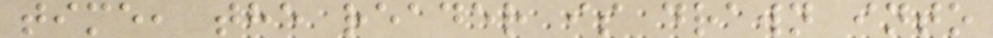time, the reader is drawn into
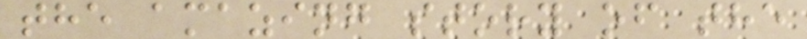the amazing story of the
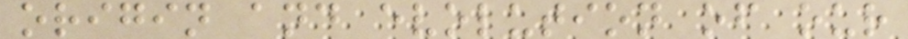origin and evolution of our
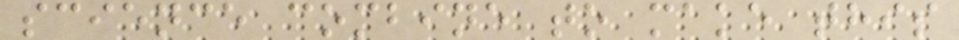science combine to make this
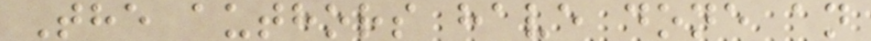The authors have done an
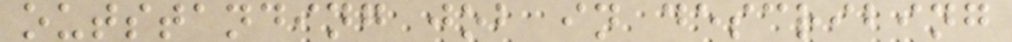outstanding job in describing
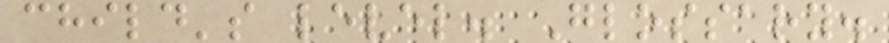child's level. Glossary.
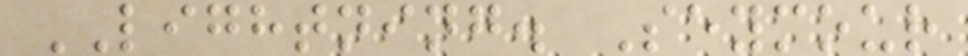LIGHTNING. Seymour
